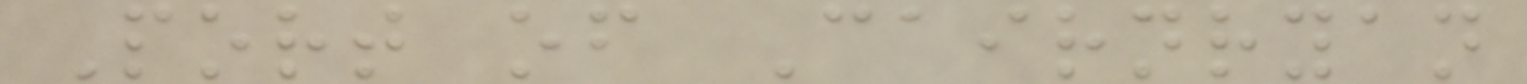Port of Cairnryan
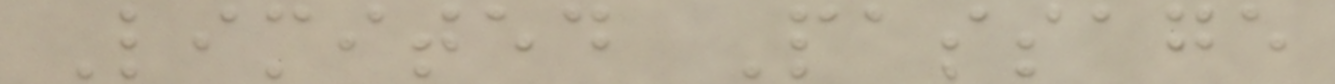Limited Passage
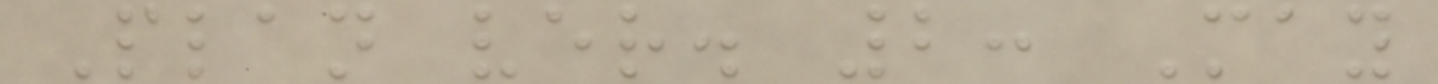Plan ver. 2: May
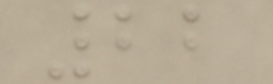22
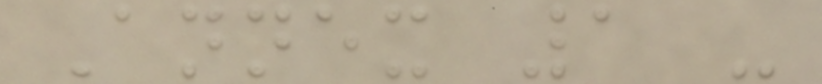Annex 1 -
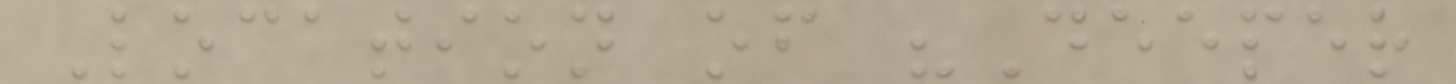Location of "Deeper
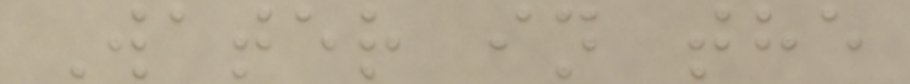Water in the
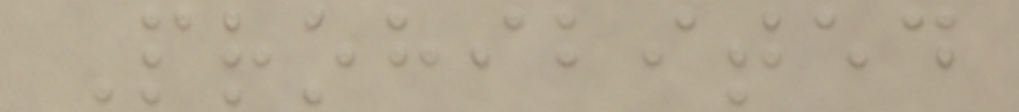Prohibited
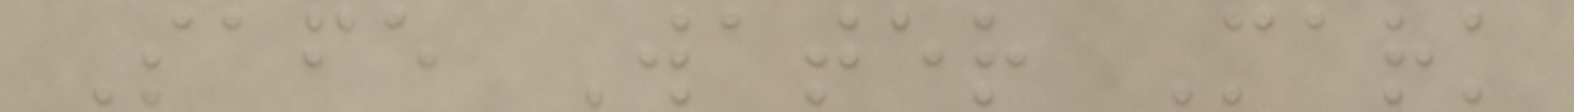Safe Water Mark
